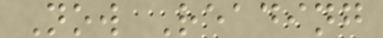Now Reading
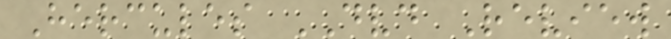Hercules DVD Review
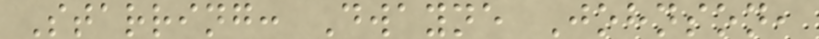Starring: Dwayne Johnson,
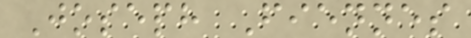Joseph Fiennes
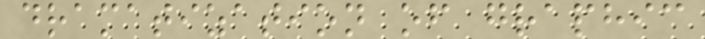dramatization of graphic
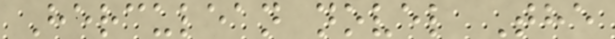Herculean novel The
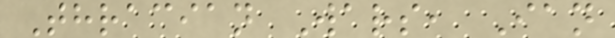Thracian Wars, Ian
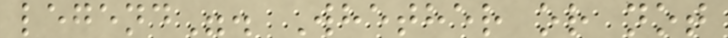legend". Whether or not
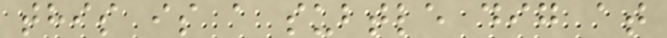this is a subtle dig at
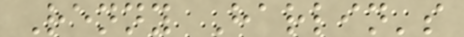Renny Harlin's
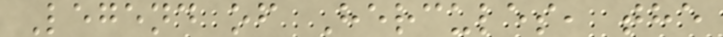Legend of Hercules, the
